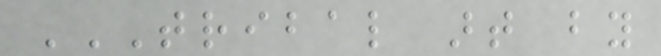TRIBAL ART BY
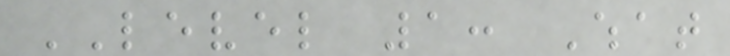LEVEL 1: What
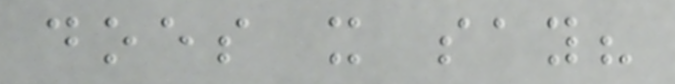does it say?
